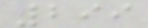299
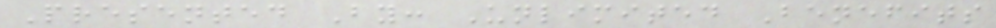Presented By: Unlimited Benefits
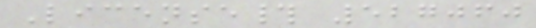License# 527060
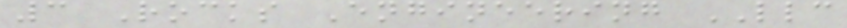3 Rocks Engineering LLC
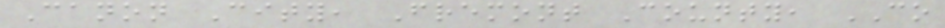Canon City, Fremont County, CO
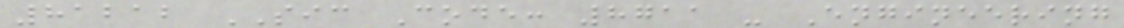81212 SIC Code: 8711 - Engineering
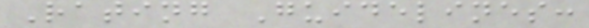Rating Guidelines:
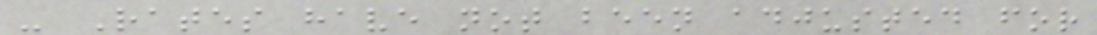- Rates have not been adjusted for
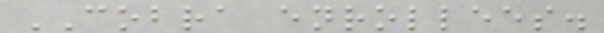COBRA enrollees.
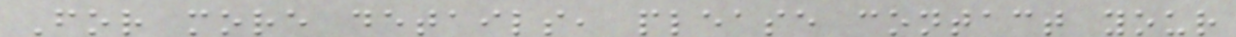For more details, please contact your
